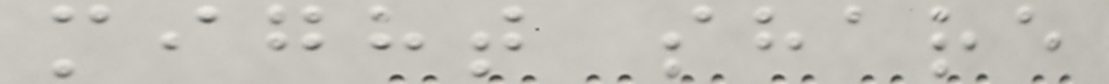might share
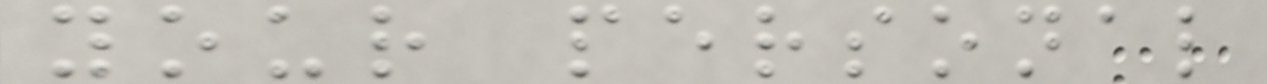your personal
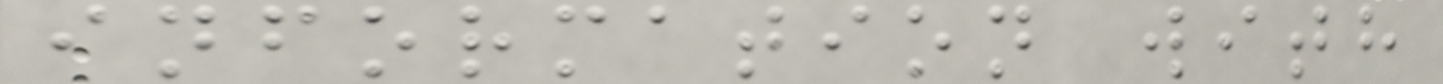information with
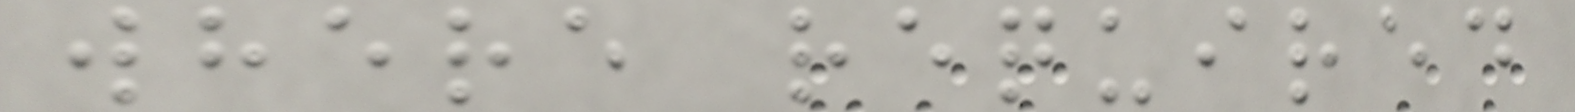where required
